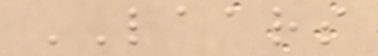LAARS
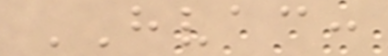HVAC:
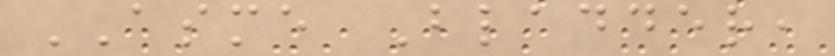ASME Bladder,
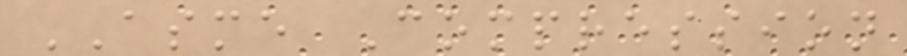ASME Compression
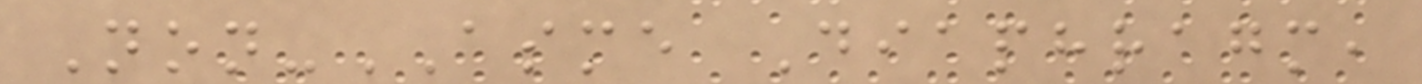Non-ASME Diaphragm,
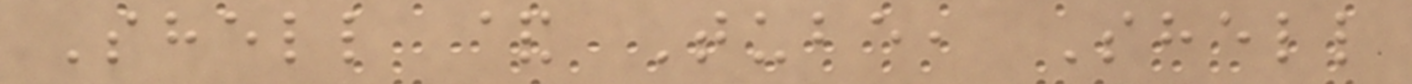Shell & Tube, Shell
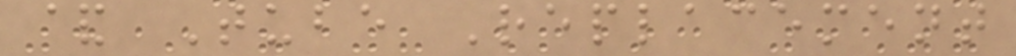& Tube Replacement
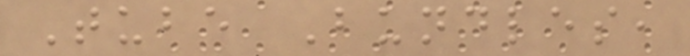Tube Bundles,
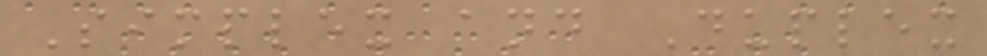Simplex and Duplex
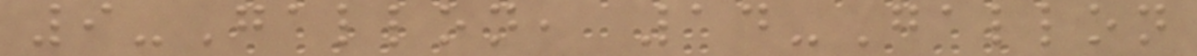9-Gallon, 14-Gallon
